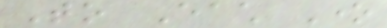To Each One
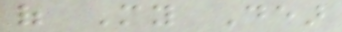of My Dear
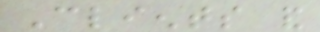Clients and
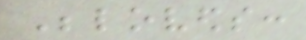Beloveds:
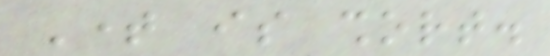Time is short.
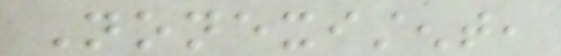Nonexistent,
